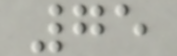75
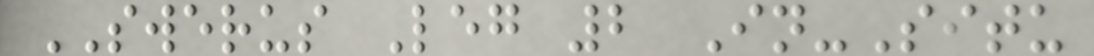SWERUS Leg 2 In-Situ
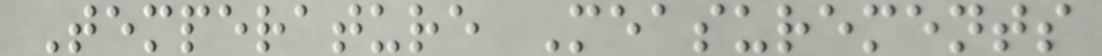Temperature Measurements
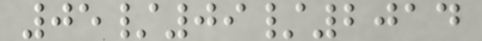05/09/2014
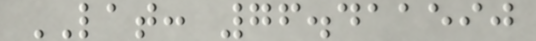LAT: 76.411590
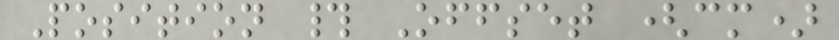Position # Offset (cm)
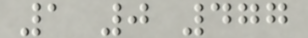1 0 477
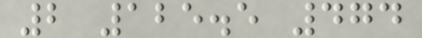2 125.5 474
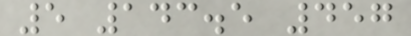5 143.5 457
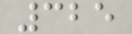325
